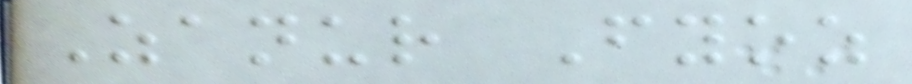Zanur Fyoz
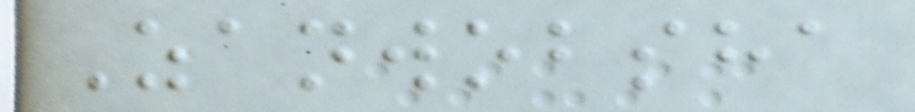Zanwobsha
